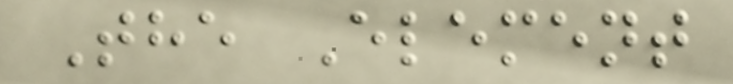The Element
